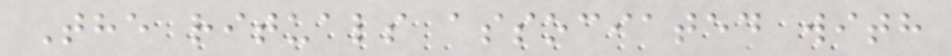The rituals associated with
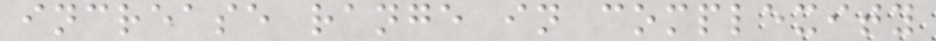increase range in complexity
